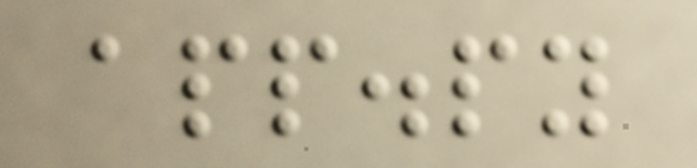app.py
